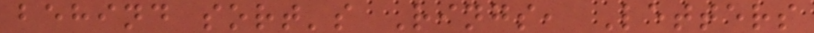behind sort's Rings, Letters
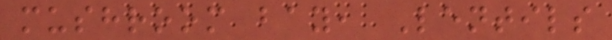mushroom bay, Lentils
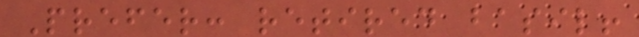Prefer: retired basil!
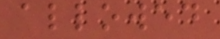allowed
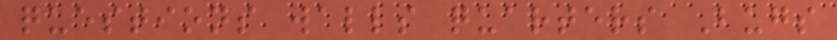questions walls quarters Bugs
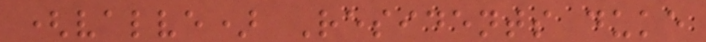(valve) Residents duke
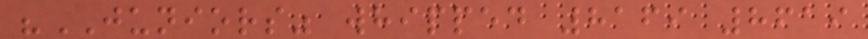"JUNIORS" whipped 8169 8619
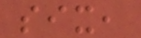six,
